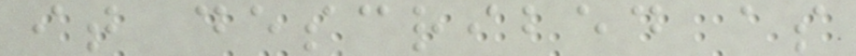it described as
